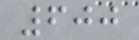600
